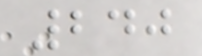240
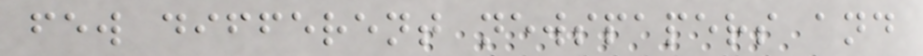few different newspapers and
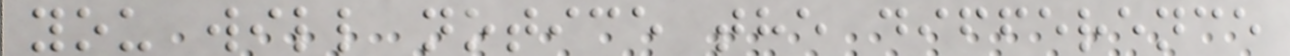you will notice the difference
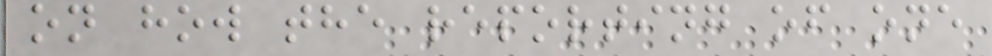on how the reporting of one
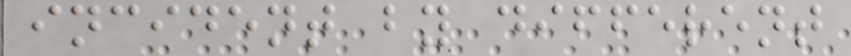incident by different
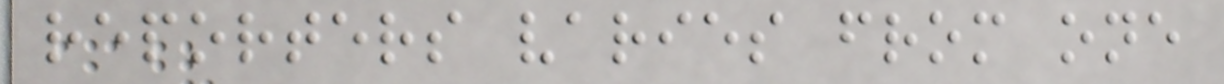reporters varies from one
